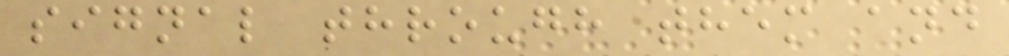signal through them and
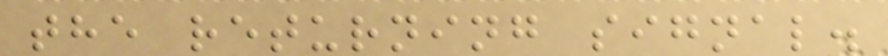the returning signal.
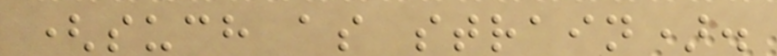(such as strain).
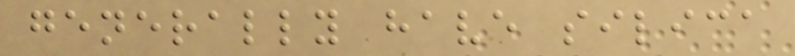generally have silica
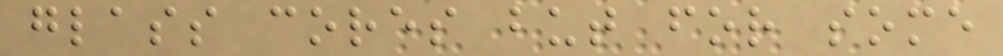glass cores but for some
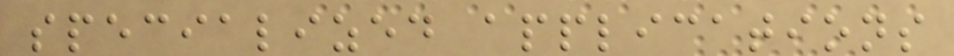specialized applications
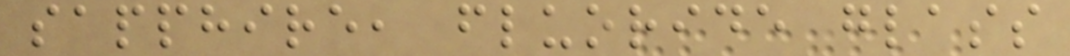sapphire, fluoride glass
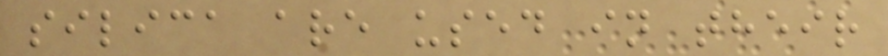silica are used in their
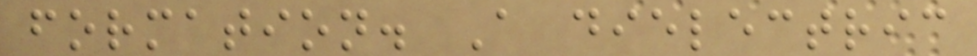formation. A dielectric
